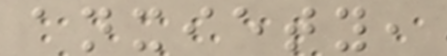anxiety,
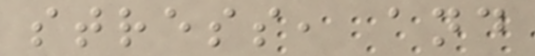stress, and
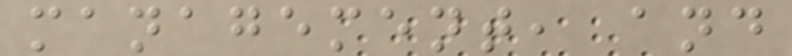management, and
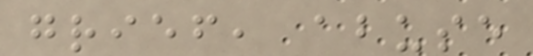grief, abuse
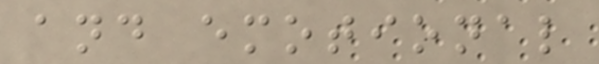and emotional
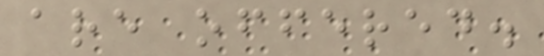are offered.
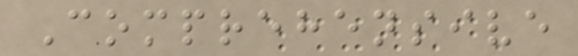Comprehensive
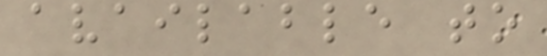available to
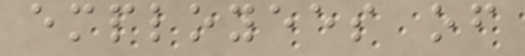employees of
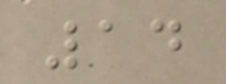14
